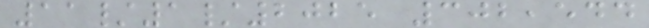11/1/2025 302,544
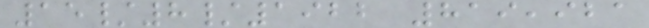15/8/1922 819,921
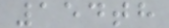154th
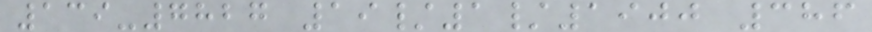139-7827 19/1/1900 386
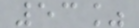53%
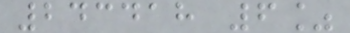243418 6%
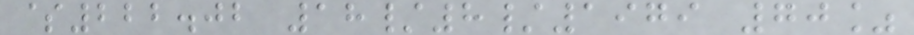$222.02 18/8/1979 70%
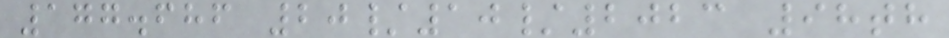177.686 20/10/2023 98th
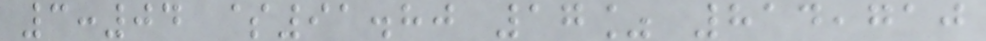3:04 $91.80 17% 814,710
